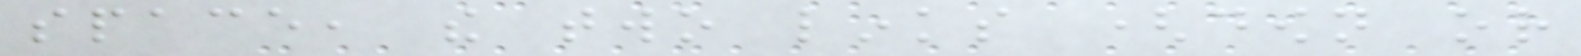space, the two links (down or
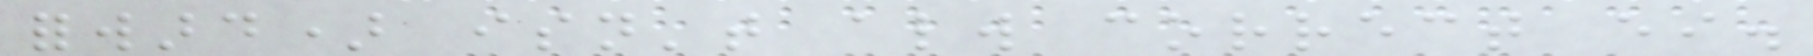forward) isn't always correct either.
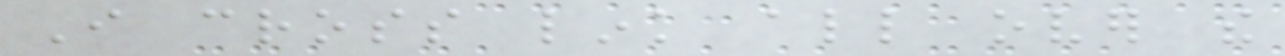I cross link all over the
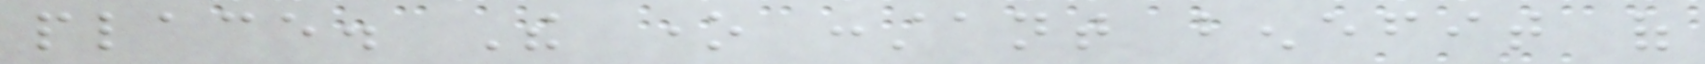place. The one constant benefit of
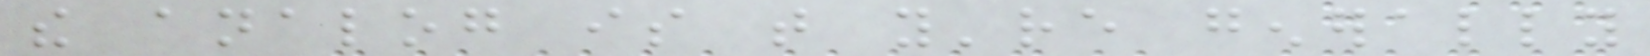the analog is that you're generally
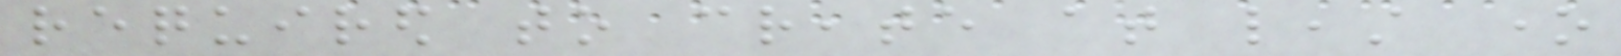required to create at least one
